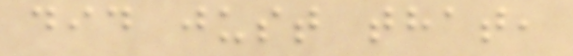did just that,
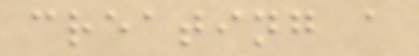creating a
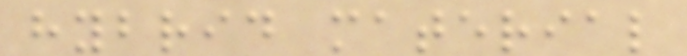hybrid material
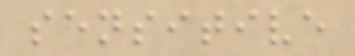sensitive
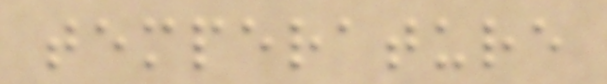temperature
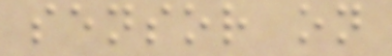sensor on
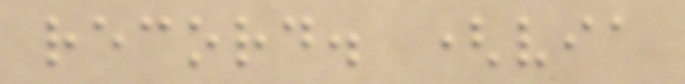record. (via
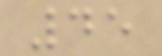45
